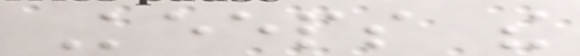Keeps the
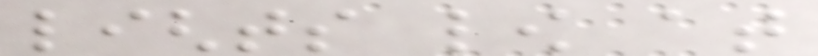lights low at
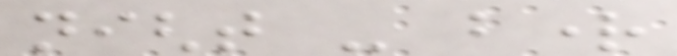night - bright
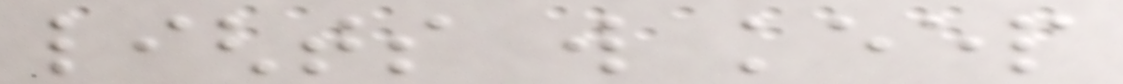lights will keep
